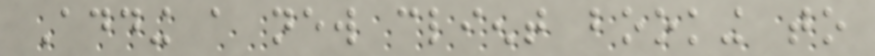Adding a new client booking to
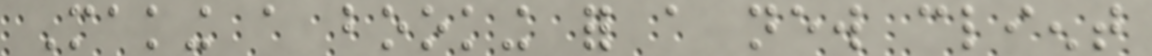Making a booking for a new client
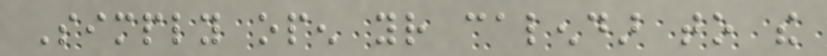Simply open your calendar to the
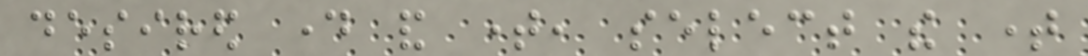desired day and time, select the time
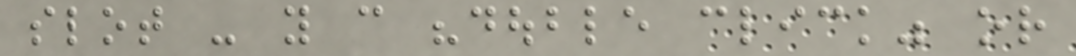slot - you can "double click" or
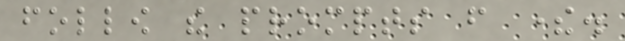follow the prompts from there.
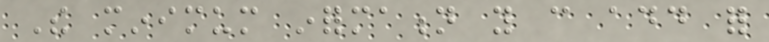The minimum information you can add for
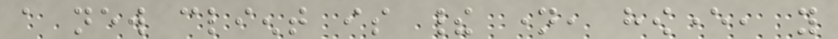a new client is their name, however, you
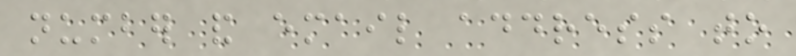number and email address to
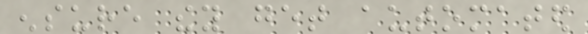ensure they get automated
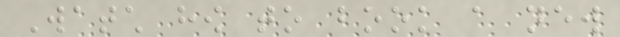Watch how to book a new
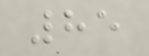85
